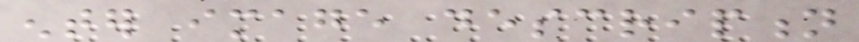enter image description
